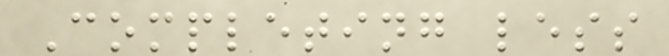Completing less
